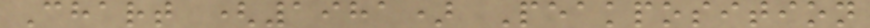Chart (1981) Peakposition
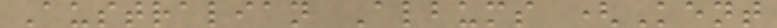Australian Albums (Kent
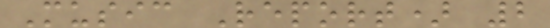Music Report) 2
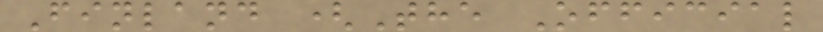Finland (The Official
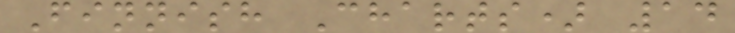Finnish Charts) 14
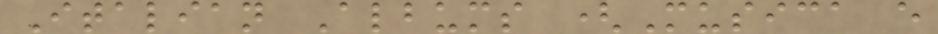Italian Albums (Musica e
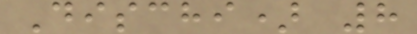Dischi) 8
